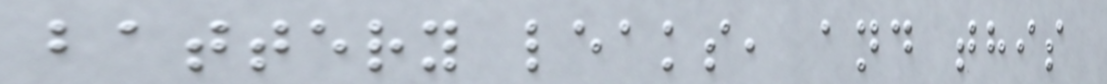battery leaks, and this
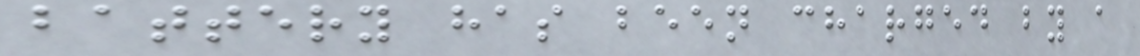battery has been charged by a
